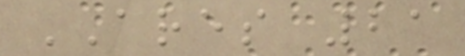ARES 21
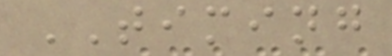TIMING
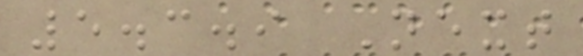5.3.9 Next
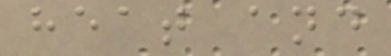heat and
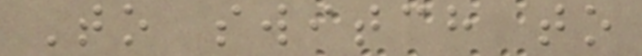To switch to
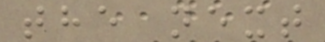the next
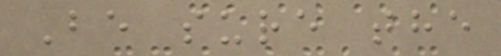Be sure the
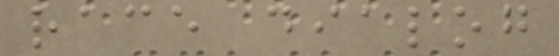race dialog
